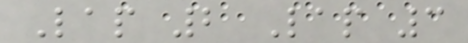Lap 2 Lap 3
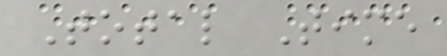Total Time
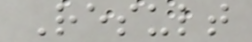Result
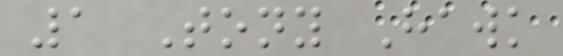1 Tony Hawk
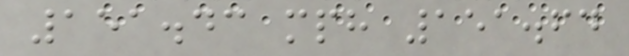151.43 mph 151.64
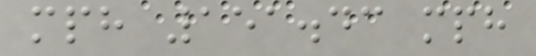mph 151.43 mph
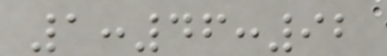1:46:92
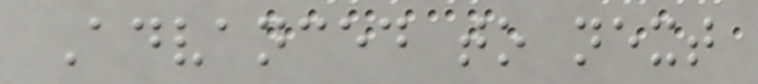Advanced to next
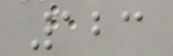123
